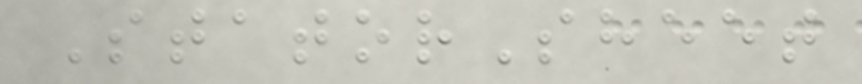StatorSheet
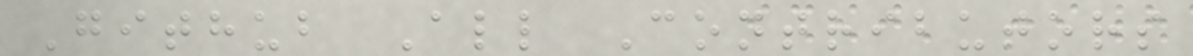Github All Contributors
